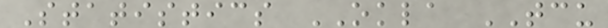Statistics OKLA TCU
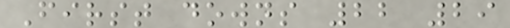First downs 22 29
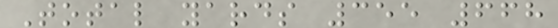Total yards 355 668
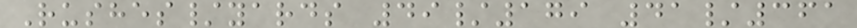Rushes/yards 49/179 41/361
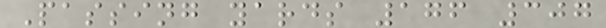Passing yards 176 307
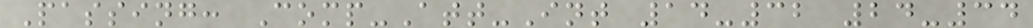Passing: Comp-Att-Int 14-32 24-34
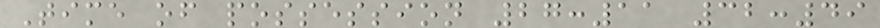Time of possession 27:11 32:49
